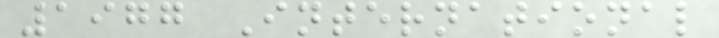1977 International
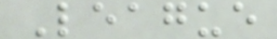League
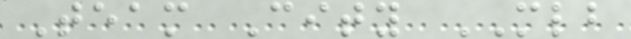Team City MLB
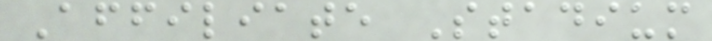Affiliate Stadium
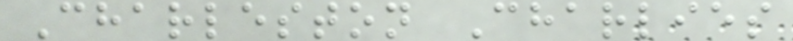Charleston Charlies
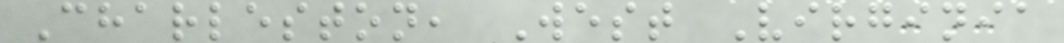Charleston, West Virginia
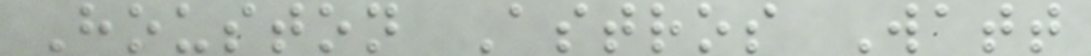Houston Astros Watt
